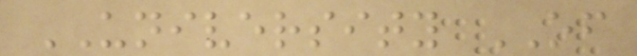UNIVERSITY OF
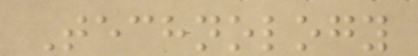Technology
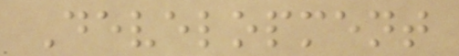Development
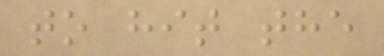to hit the
